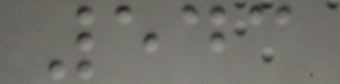543
